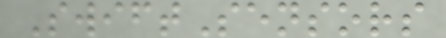SwiftSensors
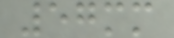57mm
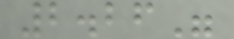2.26"
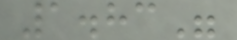1.83"
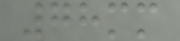78mm
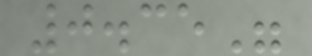0.35"
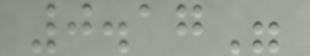0.17"
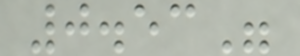0.53"
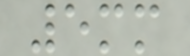5mm
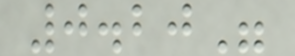0.20"
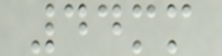44mm
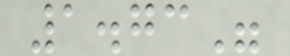1.73"
